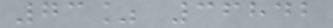73% 36842
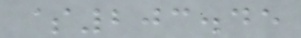$203.45
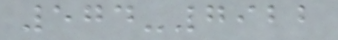574-7922
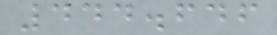444.646
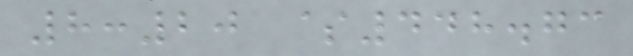8:20 $448.73
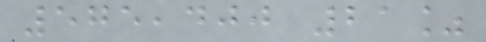575,400 21%
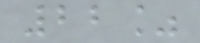22%
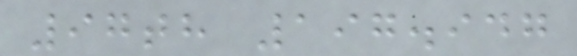97th 197.947
